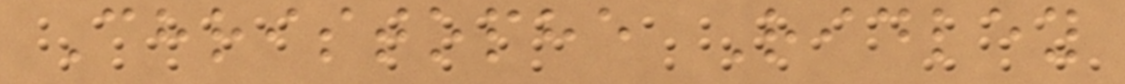Christophe Ridley
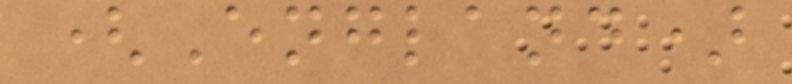(England)
